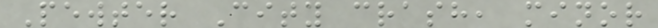Pewter City crash, minor
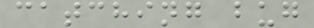catching bug
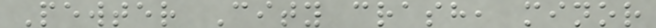Pewter City crash, minor
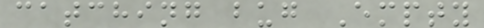catching bug Empty
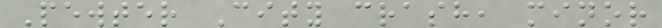Pewter City crash, minor
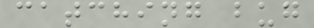catching bug
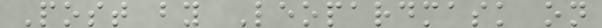Post by Leopardmask on
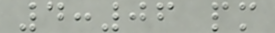4:06 pm
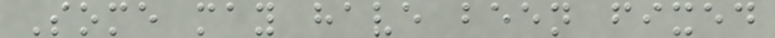Some may have been fixed
